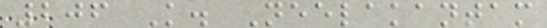206 K. Neelakantam
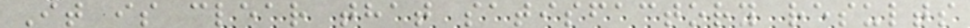It is clear that satisfactory results
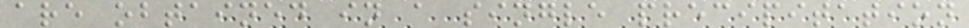are obtained in a single precipitation
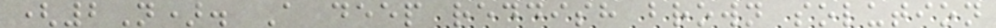(2N). A deep reddish brown solution
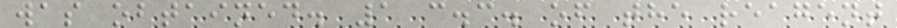was obtained. 1 c.c. of the reagent
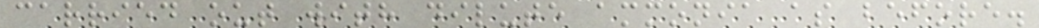carried out with dilute ammonia as before.
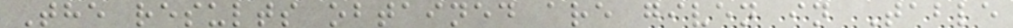The results obtained are given in Table
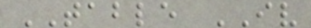TABLE IV
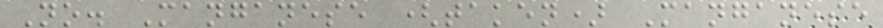No. Manganese (taken) Manganese
